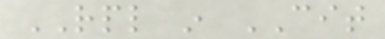RPL in CIT
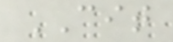CIT
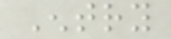Entry
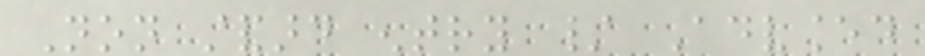Non standard entry / Advanced
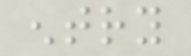entry
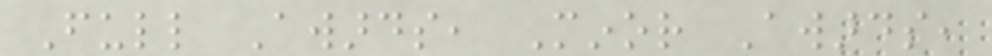Full Awards, Minor Awards,
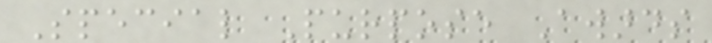Special Purpose Awards
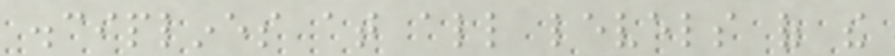disciplines at all levels of the
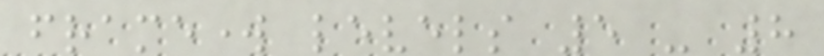framework levels 5 - 8
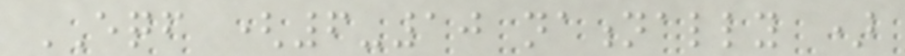EQF (6-10 nationally )
